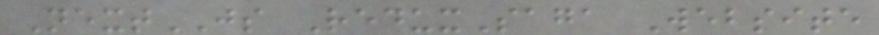NextJS ReduxSaga Website
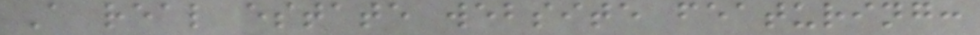A real estate website featuring:
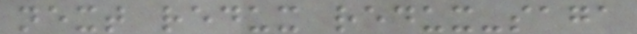next redux redux-saga
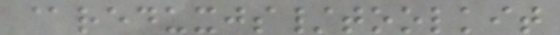@reduxjs/toolkit
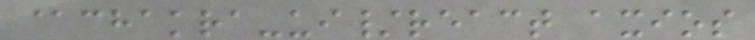@chakra-ui/react axios
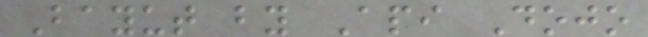Bayut by Api Dojo
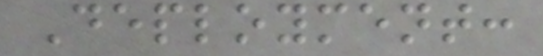Deployment:
